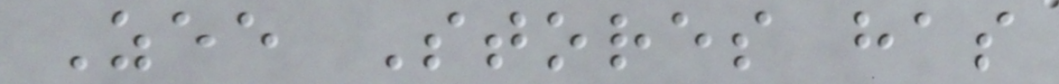Zee Stores has
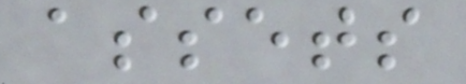assets
